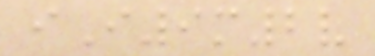iI9m2v
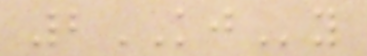2KJy
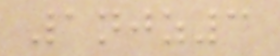1njz3
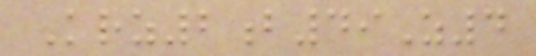Krz2b49Z4
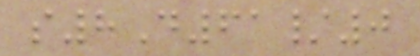s8D61/0
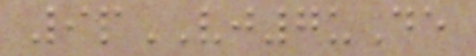9pVJ7uDe
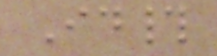Id#
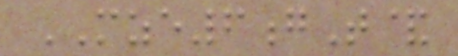MZE6gT&
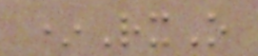*RxO
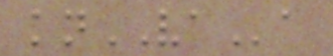knVAa
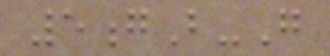5gB-G
